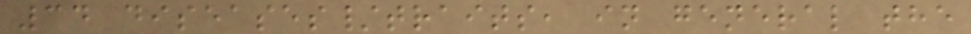34 diseases/traits, in general the
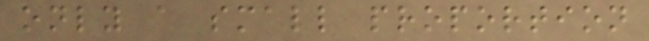only a small proportion
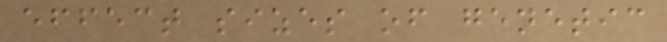effect sizes of genetic
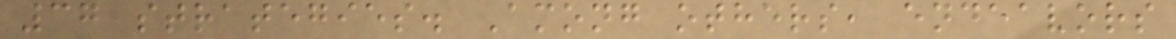37 strategies. Among others, endeavors
